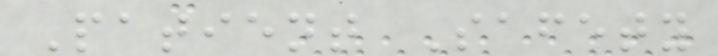Patient Safety
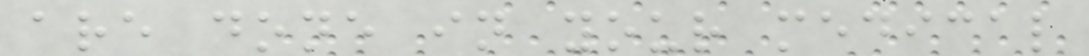are done in your medical
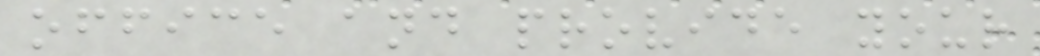office and provide your
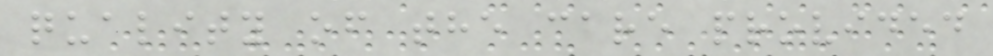quality of the care provided
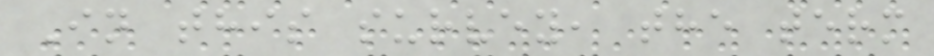In this survey, the term
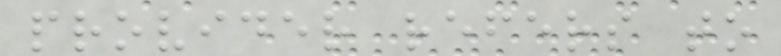provider refers to
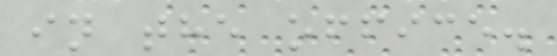in the office.
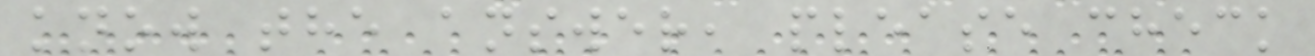know the answer, please check
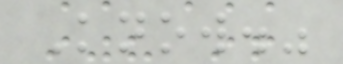Know."
